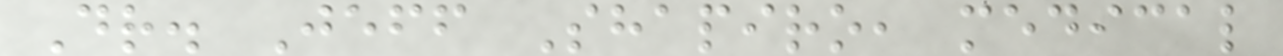Dr. Jeff Shapiro, medical
